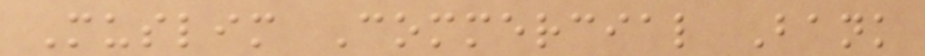Muslim Commercial Bank
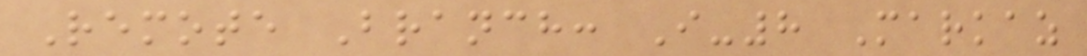Remote Branch: I-8 Markaz
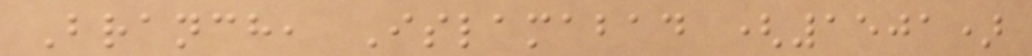Branch, Islamabad (1501)
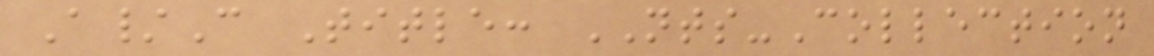A/C Title: NTS-Collection
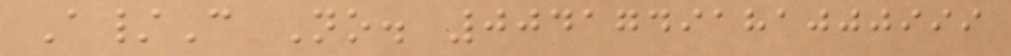A/C No. 0041749181000999
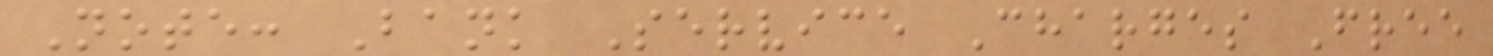Note: Bank Service Charges Free
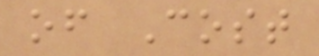of Cost
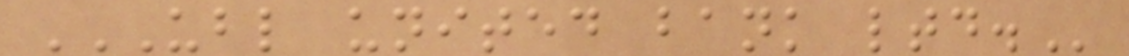UBL UNITED BANK LTD.
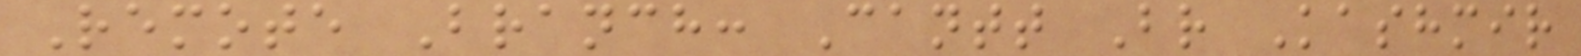Remote Branch: Cantt Br Kashmir
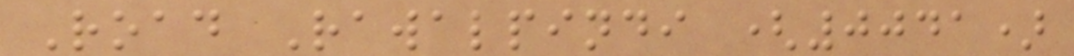Road Rawalpindi (0041)
